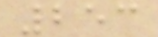253
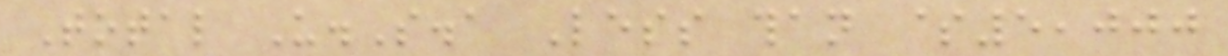Total U.S.a Less than $5,000
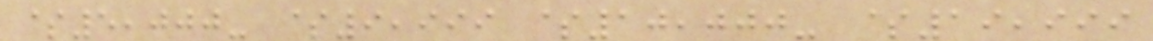$5,000- $9,999 $10,000- $19,999
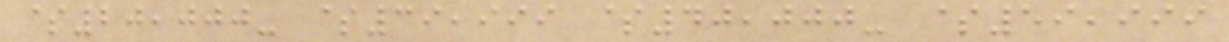$20,000- $39,999 $40,000- $59,999
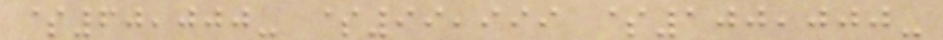$60,000- $99,999 $100,000-
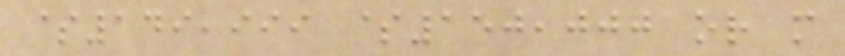$149,999 $150,000 or more
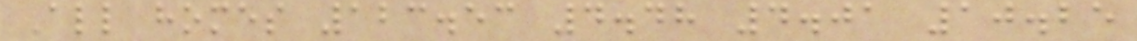All homes 123.53 4.48 4.01 10.25
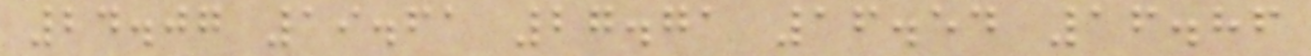24.07 19.61 27.71 16.54 16.86
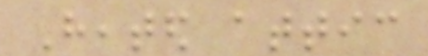Heated attic
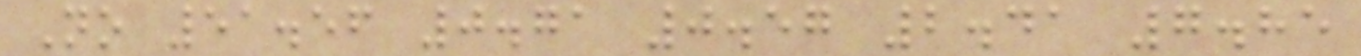No 51.56 0.71 0.57 2.41 7.85
